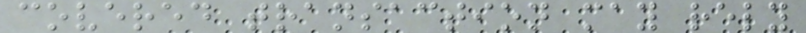covered transaction may rely
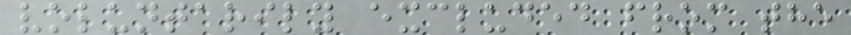voluntarily excluded from the
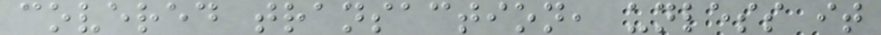covered transaction, unless it
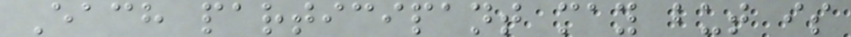Each participant may but is
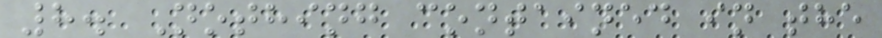8. Nothing contained in the
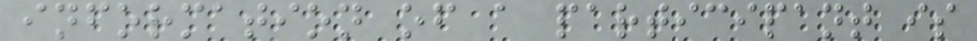information of a participant is
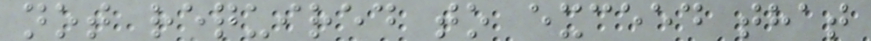not required to exceed that
